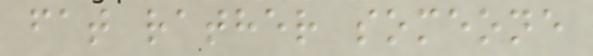fat rather someone
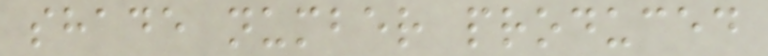shade number produced
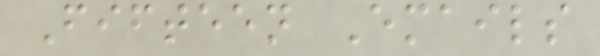Fifteen Emails
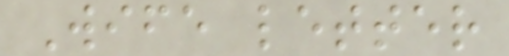Wife letter
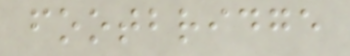footbridge
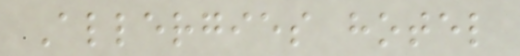Allergies hotel
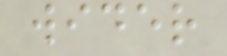wider
